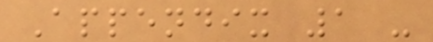Appendix 1 -
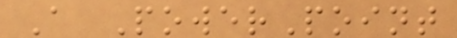A PowerPoint
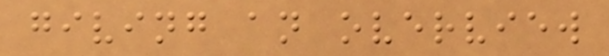giving an overview
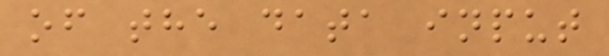of the data input
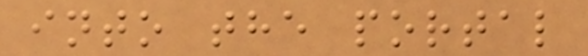into the portal
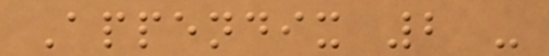Appendix 2 -
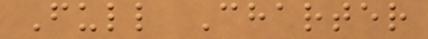Full Charter
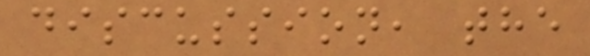discussion, the
